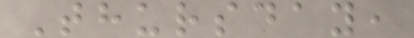Thursday,
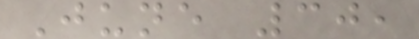June 30,
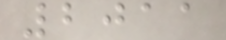2011
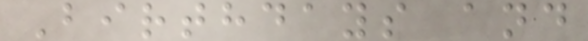Birthdays and
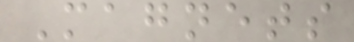Magnets
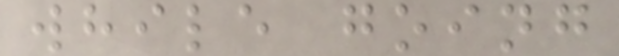while going
